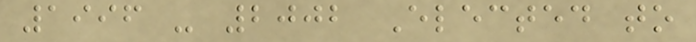1996 - 2002 Elected to
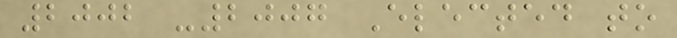2002 -2007 Elected to
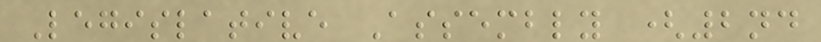Legislative Assembly (2nd
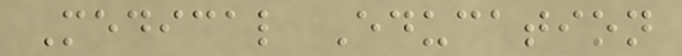Medical Education
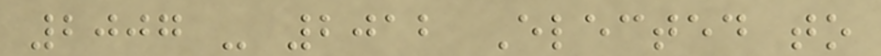2007 - 2012 Elected to
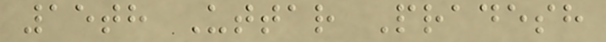15th Uttar Pradesh
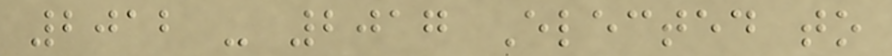2012 - 2017 Elected to
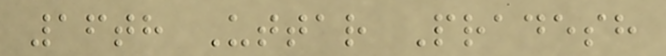16th Uttar Pradesh
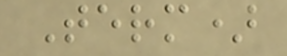Term)
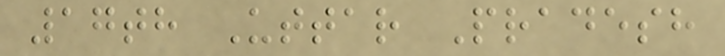17th Uttar Pradesh
